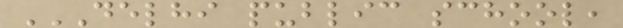DELHI PUBLIC SCHOOL,
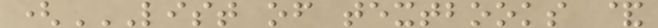(LIST OF TEXTBOOKS &
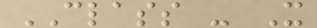CLASS - X
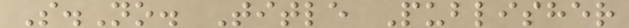S.No. Title Publisher
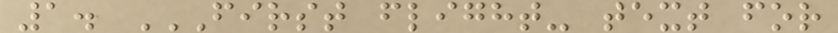1. FIRST FLIGHT- TEXT FOR
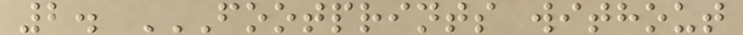2. FOOTPRINTS WITHOUT
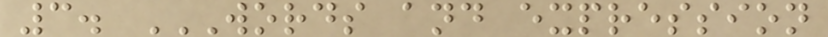3. WORDS AND EXPRESSION
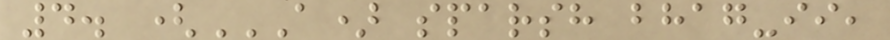4. (A) SPARSH BHAG-II,
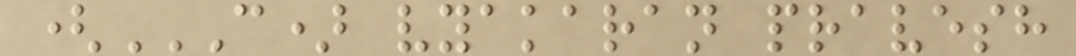(C) VYAKARAN PRAVESH
